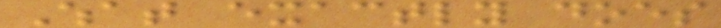What exactly does
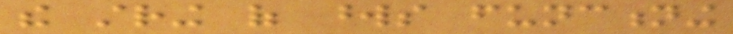the string of words functioning
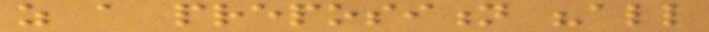as a preposition "all
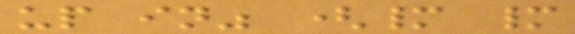up in" (many many
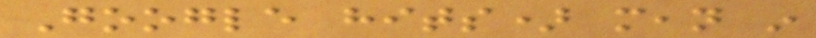Google hits) mean in
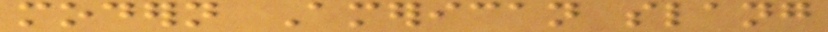modern American slang
